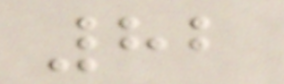82
